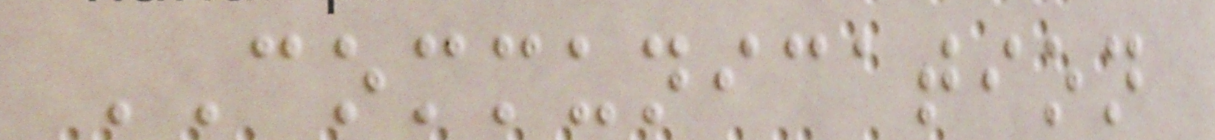COMMUNICATION
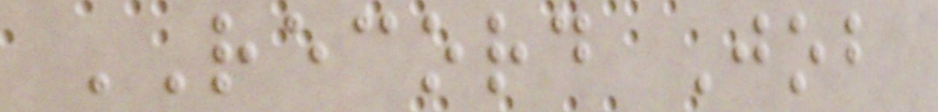RECORD Job
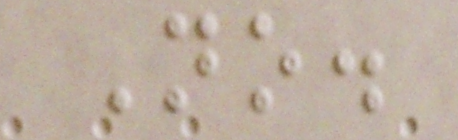No.
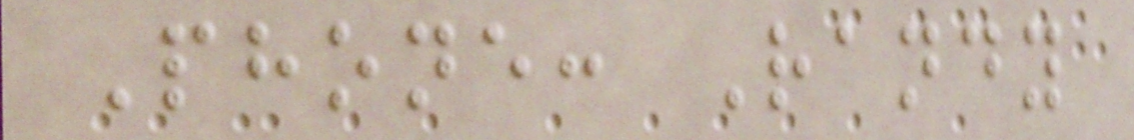Phone: Randy
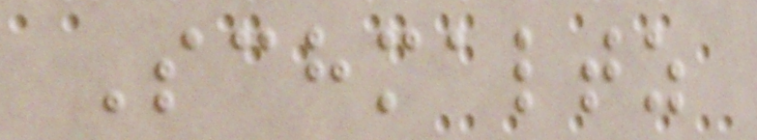Schmaltz
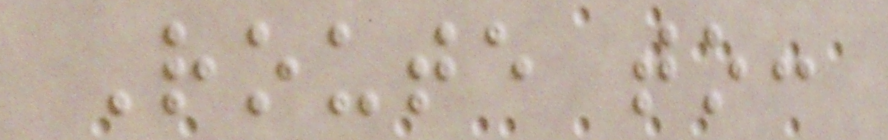Route to:
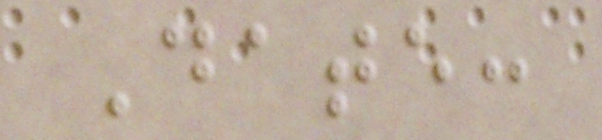Date:
